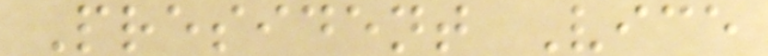President Vice
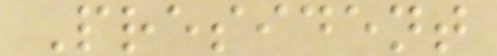President
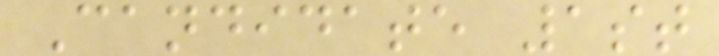Candidate 1st
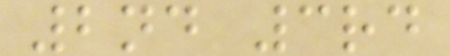2nd 3rd
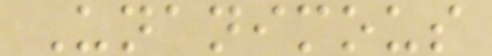Unanimous
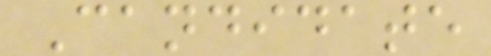Candidate
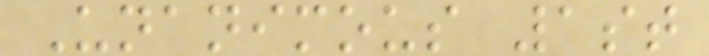Unanimous 1st
